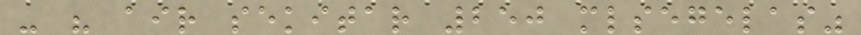- " air sekitar 250 mlsegelas"
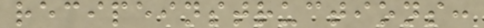recipeinstructions:
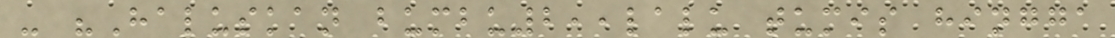- "Haluskan bumbu2,,lalu tumis hingga
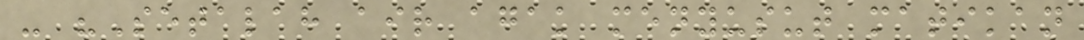- "Setalah air agak menyusut matikan
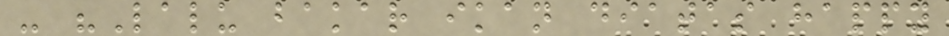- "Lalu bakar ikan diatas happy
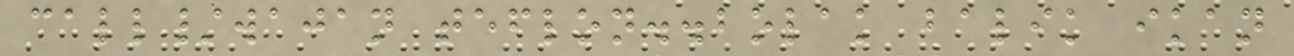call/wajan teflon..bolak balik ikan
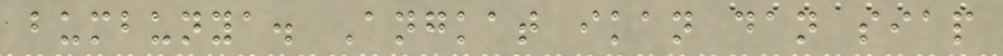bumbunya. Angkat ikan dan siap
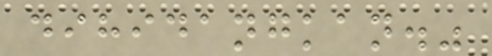dihidangkan."
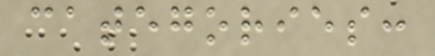categories:
